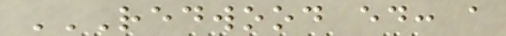REDWOOD ED: A
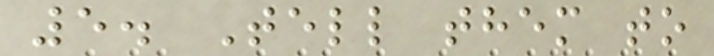5. Tell them to
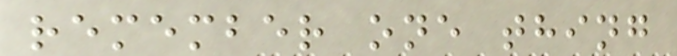remember one thing
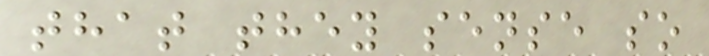that they sense so
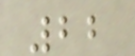22
